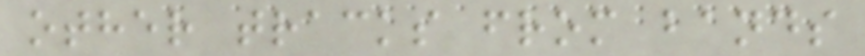other tracks from bands
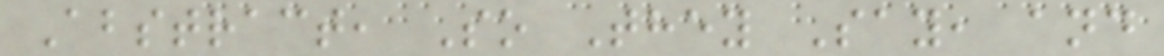Abstract, So They Say, and
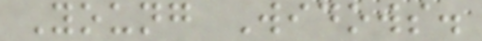Young Widows.
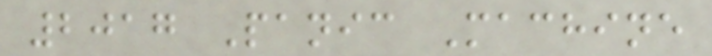2017 Panic Machine
